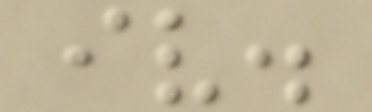iv.
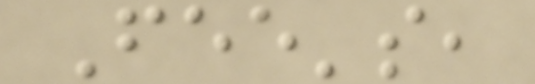Fee's,
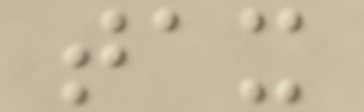tax
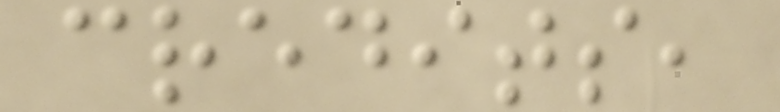credits,
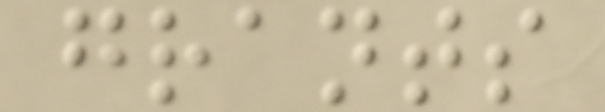grants
